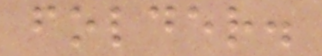folder.
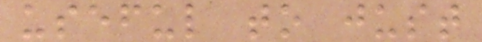useful to just
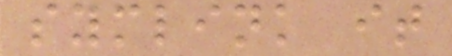symlink it
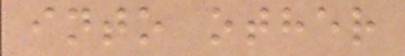into other
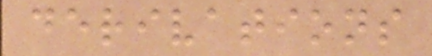derivations
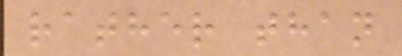rather than
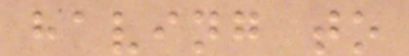having to
